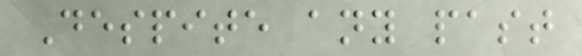Despite any past
